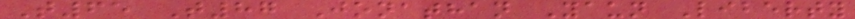T65 T87 Jonathan Yaun Liberty
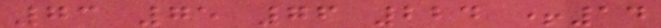73 75 76 224 +14
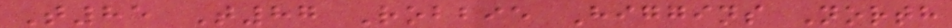T85 T87 Robbie Higgins North
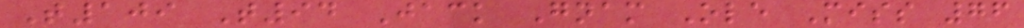T109 T94 Jack Gnam Ole Miss 76
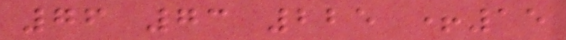76 73 225 +15
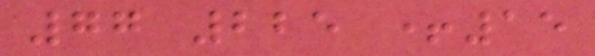77 225 +15
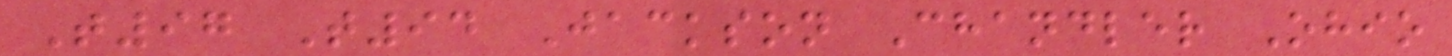T97 T94 Jackson Chandler Ohio
